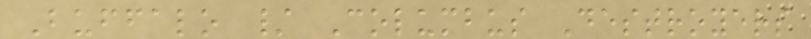Buffalo / Columbus Destroyers
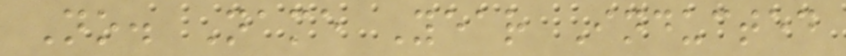No. Name Year Inducted
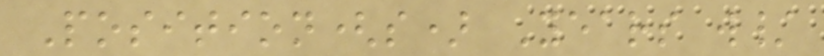Position(s) Years w/
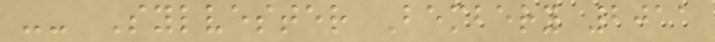-- Sylvester Bembery 2011
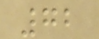72
